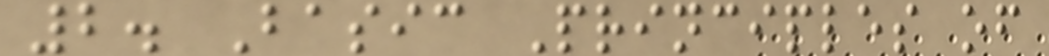2. Basic Principles of
